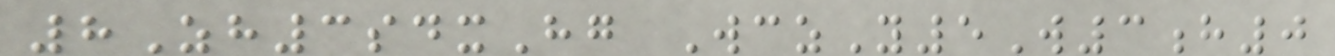8Zh3sdxHg WczY5W3h0
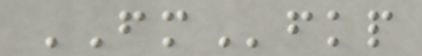FMfkp
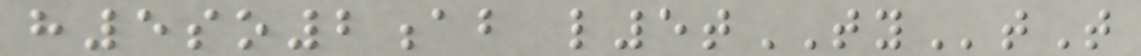h5so2ab l5tTYtT
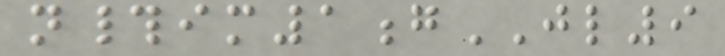n#im1gJL9
